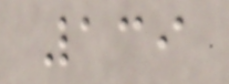139
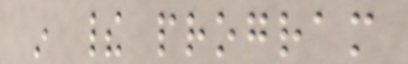in their program
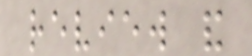review and
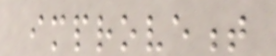improvement
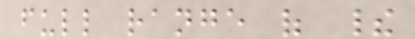full range of their
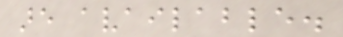are available.
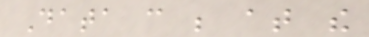Data can be at the
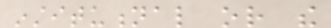institutional or the
